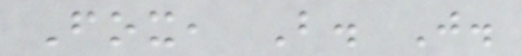Fox, B. J.
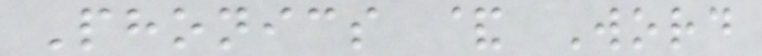Phonics & Word
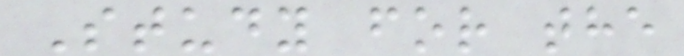Study for the
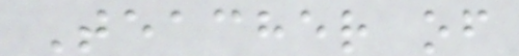Teacher of
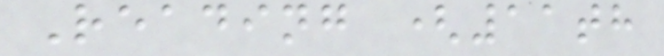Reading (11th
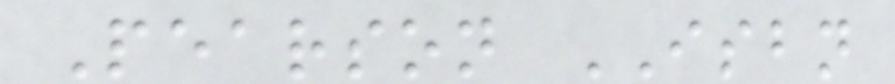Pearson ISBN
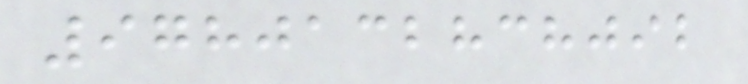9780132838092
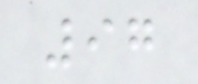97
